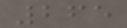265
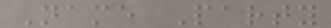Name Party
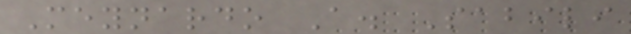Meynardo A. Sabili
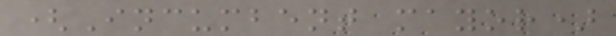(Incumbent mayor)
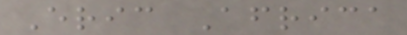Eric Africa
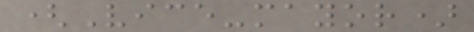(Vice-mayor)
